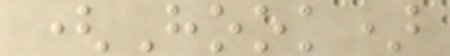(Hook)
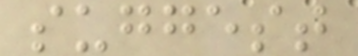suggest
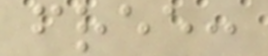free:
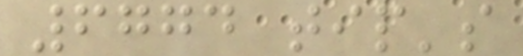6774 tip's
